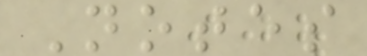Notes
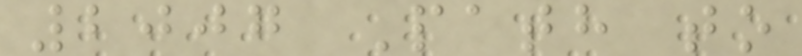2007 Path to
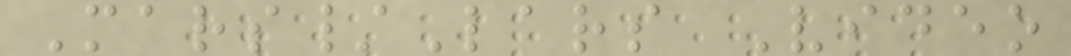Mars/Lars Video
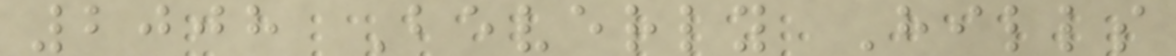2008 Beverly Hills
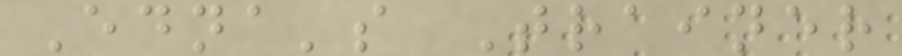Edna's Trainer
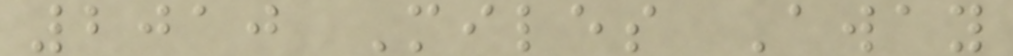2010 Miles Away
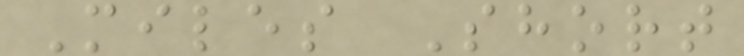Miles Short
